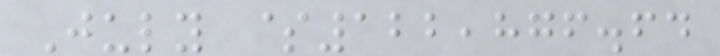July $122,876.64
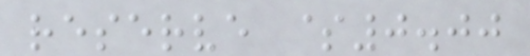reserve $0.00
